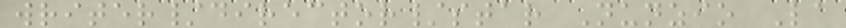writer/director/star Nunzio La
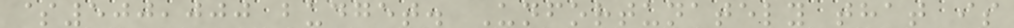$500,000 budget. Unfortunately that is
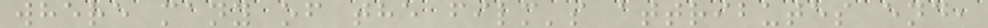where many of the film's attributes end,
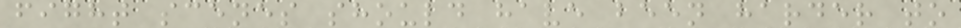fight scenes should have been harder to
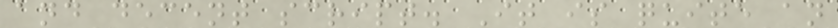and decent script. It is quite an
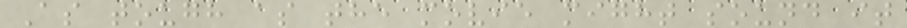As tough as the movie might sound it
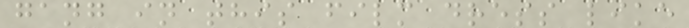gang in this film dress like
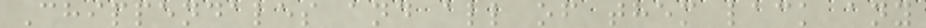Chippendales and all of them lack any
